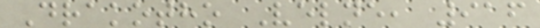Drakotho Velne, 916
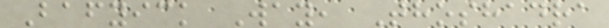Bafyick Way, Thoshadra
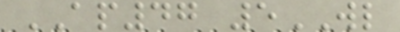AP47 5WL
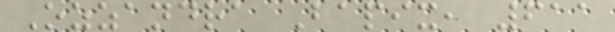Ozzandra Bapix, 611
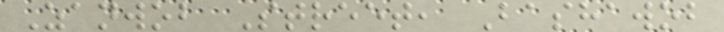Zanwob Street, Bashawob
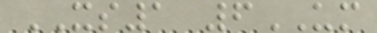XS1 6UM
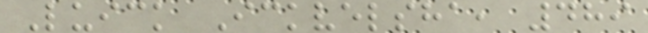Luick Ickvelsha, 489
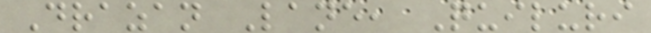Drazan Lane, Quiluri
